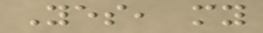Yes, my
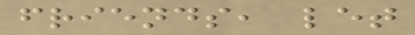friends, let
